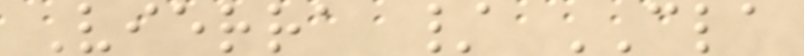Vierra / CLA
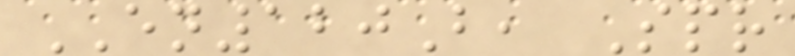EN120B, Spr
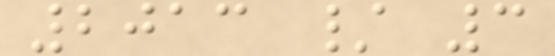2013 / 3
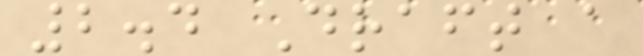2.4 Draft a
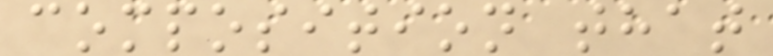composition that
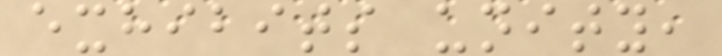exhibits unity,
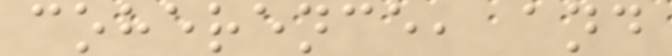coherence, and
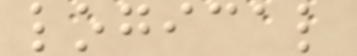logical
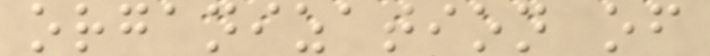organization of
